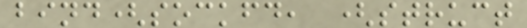bind(sockfd, (struct
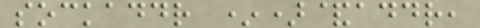sockaddr *)&addr,
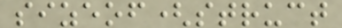sizeof(struct
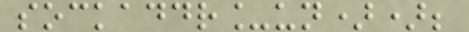sockaddr_un));
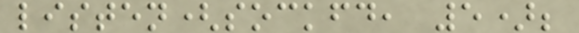listen(sockfd, 5);
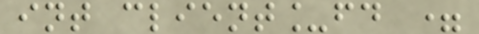int client_fd =
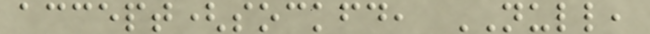accept(sockfd, NULL,
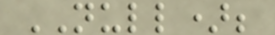NULL);
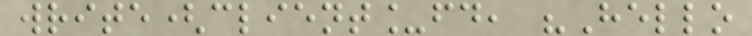write(client_fd, "Hello
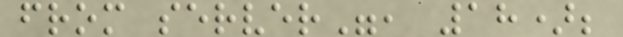from server", 18);
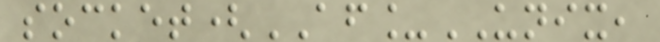socket(AF_UNIX,
